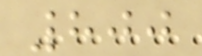800
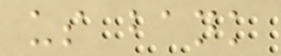us bank
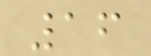16
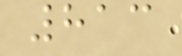813
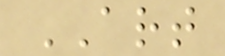ART
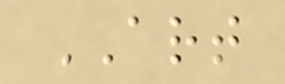ART
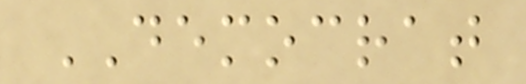DEMOCRAT
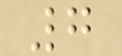7
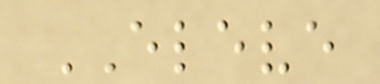ELEVE
